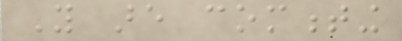You are commenting
